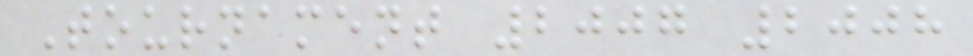Tournament 2007 2008
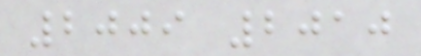2009 2010
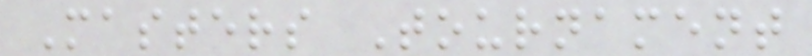Masters Tournament
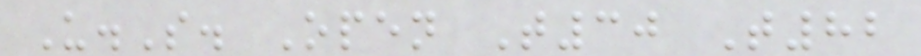U.S. Open T30 T82
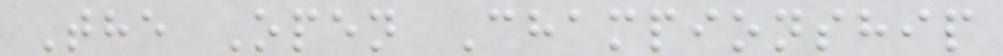The Open Championship
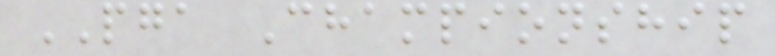PGA Championship
